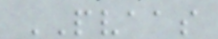PVAAS
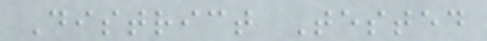District Tested
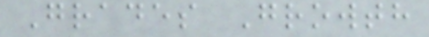Grades Growth
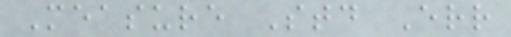Measure Std Err
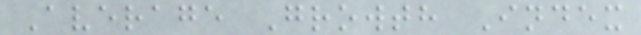Average Growth Index
